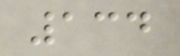134
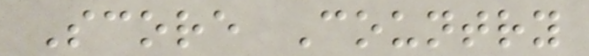Score Country
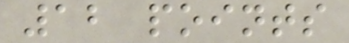12 points
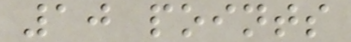10 points
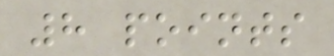8 points
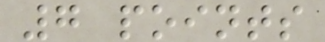7 points
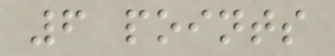6 points
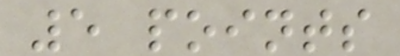5 points
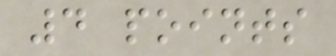4 points
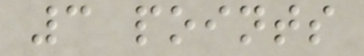3 points
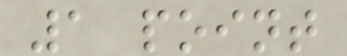1 point
